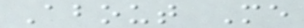About Me
